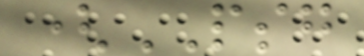(PSG
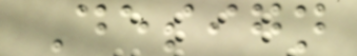Design
